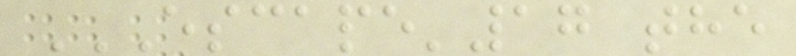ESCAPE'17 THE
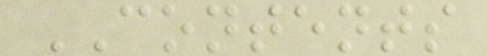CONTENTS
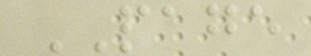PAGE
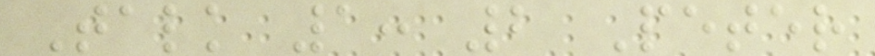Talk 1: 2 Peter
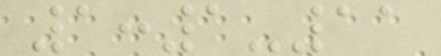1:1-11
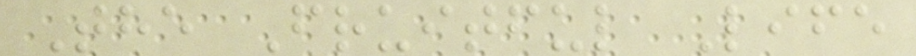The Fruitful Life
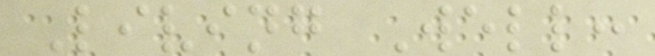Living Well:
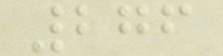276
